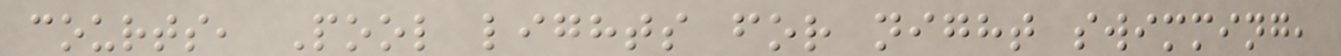courts, Pool lights for night swimming,
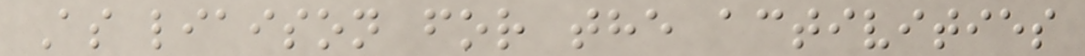As liaison for the activities
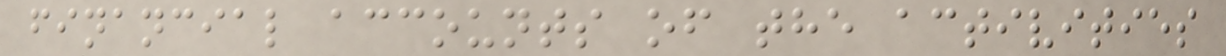financial accounts of the activities
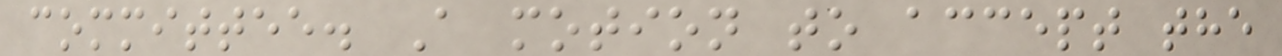committee. A motion to accept the
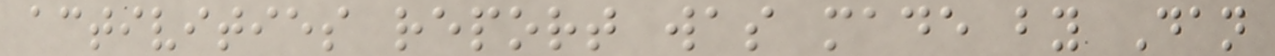activities report was made by Dan
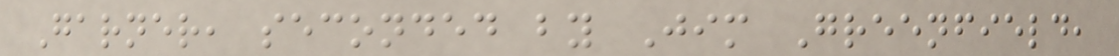Garner, seconded by Jim Greenfield,
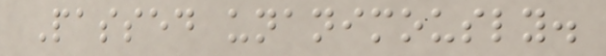Passed unanimously.
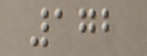172
